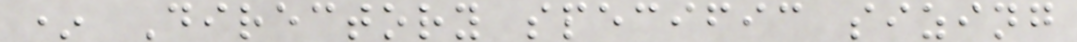* Directory specific sizing
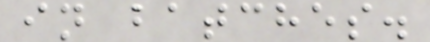in batches.
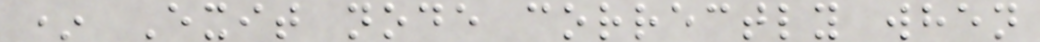* Exit node correctly when
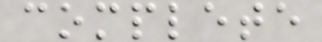complete
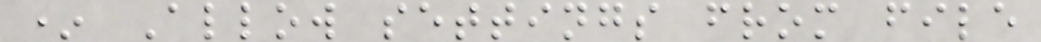* Allow settings from file
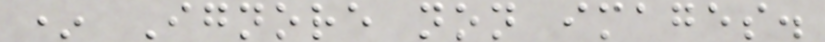* Ignore non images.
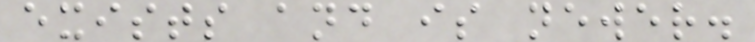exists and is newer.
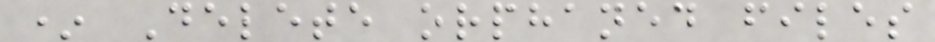* Delete orphaned files
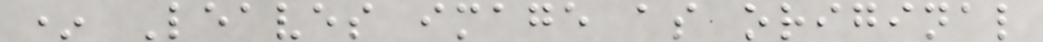* Leaves image as original
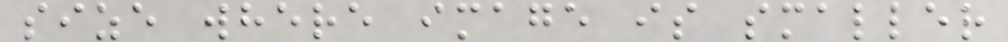size where image is smaller
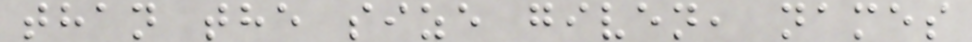than the size given, names
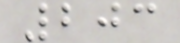203
